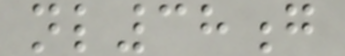nl38g
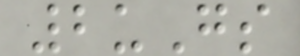2uGs
